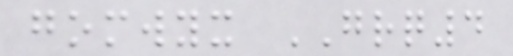gomwyx GRQ4
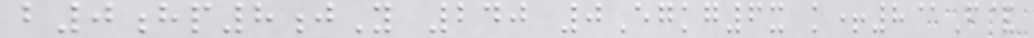b0hp8jY 240 0Egkg6x k+8@F&
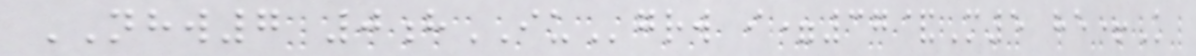NHW7 0hIUgrw i=37&M5 he+K
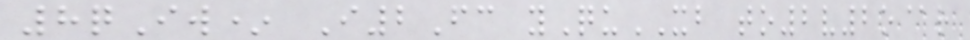8qIw* I2Fc yQuXB to2v2o@r
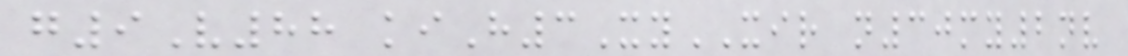g9V88 kiH3XyXIR n30my2nv
